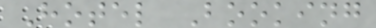Hotel Booking
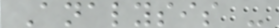Analysis -
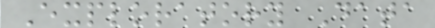Exploratory Data
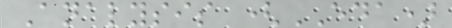Analysis (EDA)
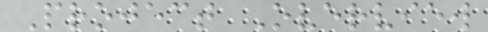Project Overview
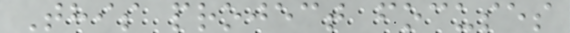This project focuses
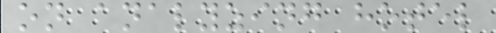on analyzing hotel
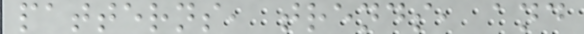patterns, trends, and
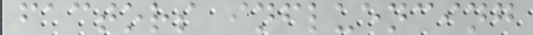factors influencing
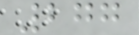277
